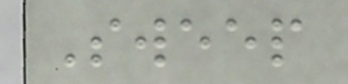Sweep
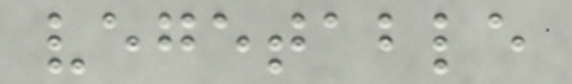vegetable
